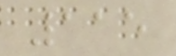115
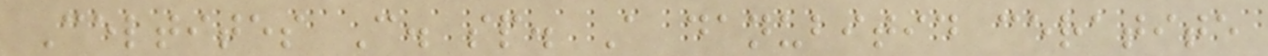Celtites C. sp. A danubitid ceratite
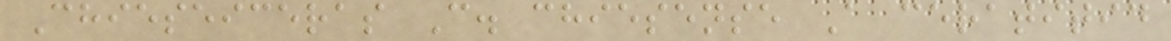Chieseiceras C. chiesense A ceratitid
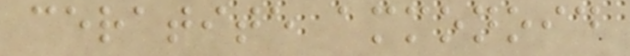ceratite ammonoid
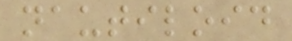nautiloid
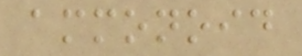ammonoid
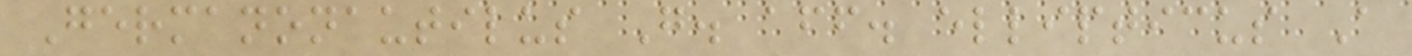Germanonautilus G. aff. ellipticus A
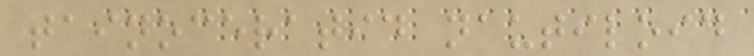tainoceratid nautiloid
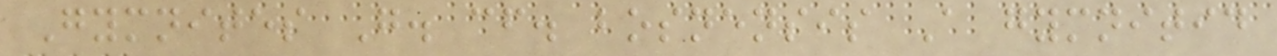Gymnites G. cf. bosnensis A gymnitid
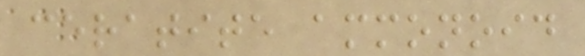ceratite ammonoid
